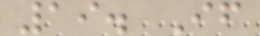19. If
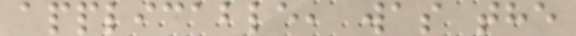applicable, was the
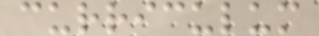curriculum
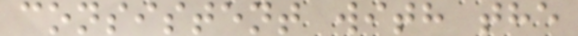consistent with the
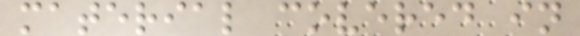material covered in
